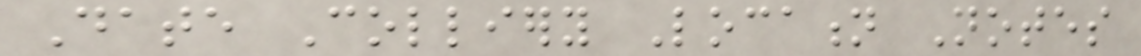Date Colliery Location Notes
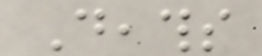Deaths
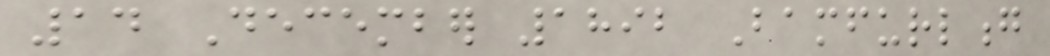14 December 1892 Bamfurlong
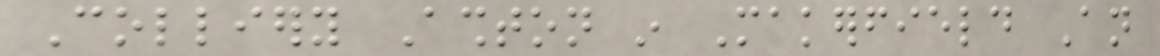Colliery Ashton in Makerfield An
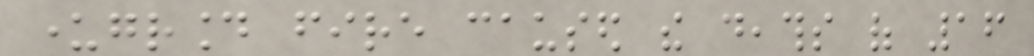underground fire caused the deaths of 16
